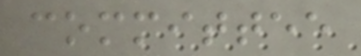committee
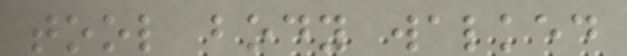tool body walked
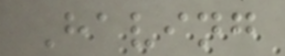Having
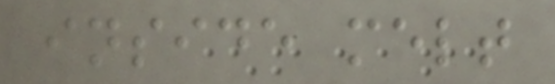inside melt
